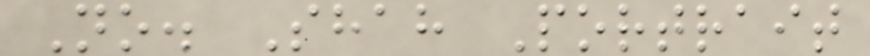No. Shah Portrait
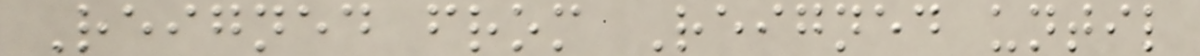Reigned from Reigned until
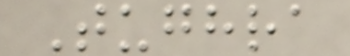Tughra
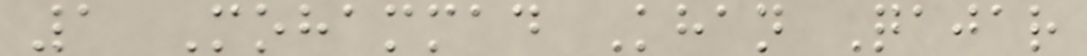1 Mohammad Khan Qajar
